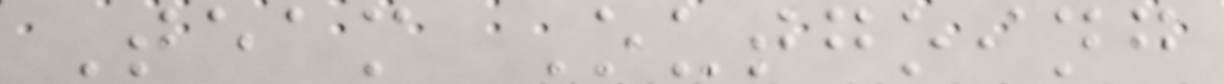Team Outgoing
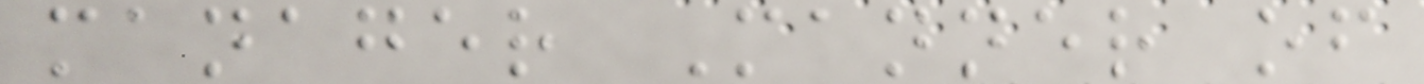manager Manner of
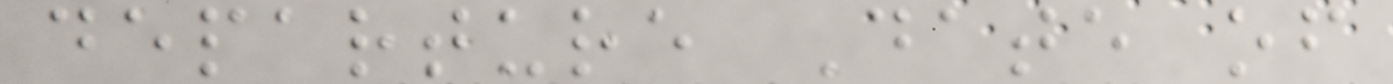departure Date of
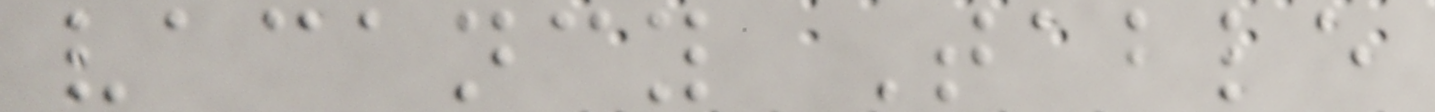vacancy Table
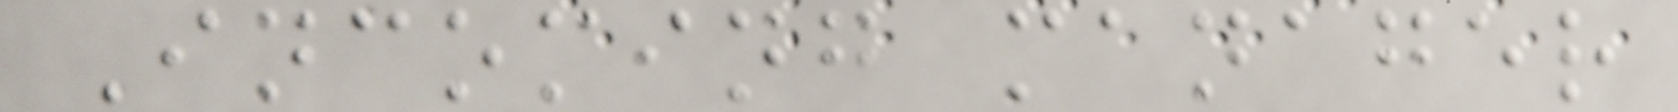Incoming manager
